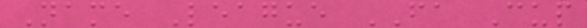Name League FA Cup
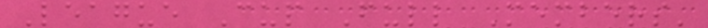League Cup Full Members'
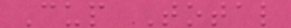Cup Total
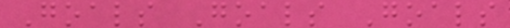Goals Goals Goals
